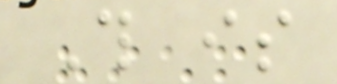This is
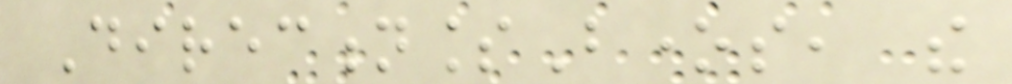DirectionlessBones, the
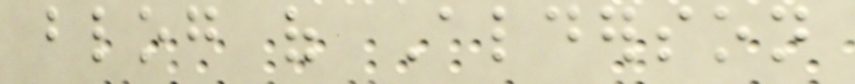blog of Alderson
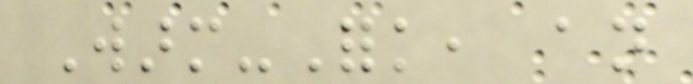Warm-Fork, an
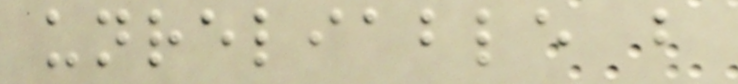unreliable but
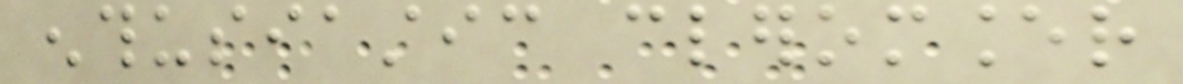enthusiastic cleromancer
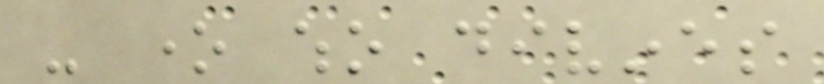- one who divines
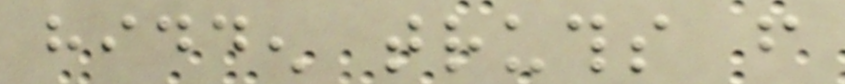hidden truths from
